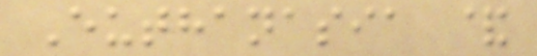Euthanasia &
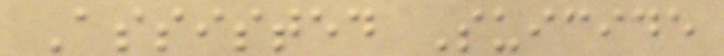Assisted Suicide
